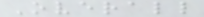Overall
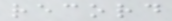record
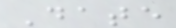Date
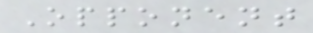Opponent
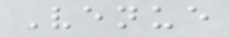Venue
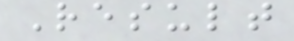Result
